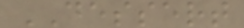DESSERT
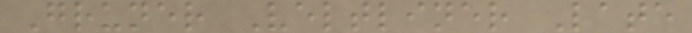Gruner Veltliner Late
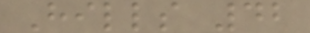Hills 42
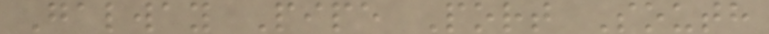Galway Pipe Port South
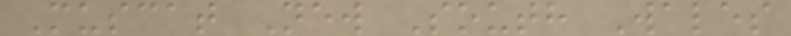Muscat New South Wales
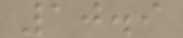10.9
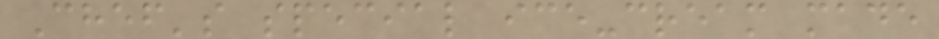Chef's special ice-cream made
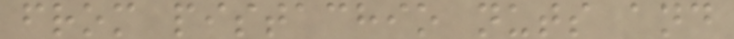from pistachio nuts and
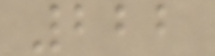222
